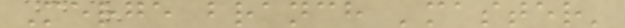Merge branch 'master'
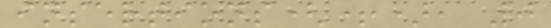insertions(+), 0
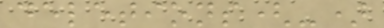deletions(-)
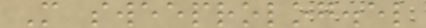M sweeprolog.el
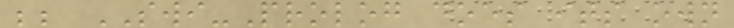;; SWI-Prolog does its own
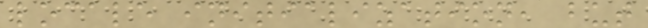locale initialization, but
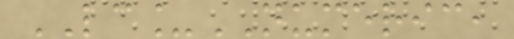LC_NUMERIC,
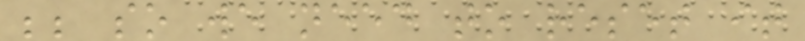;; so we need to reset it
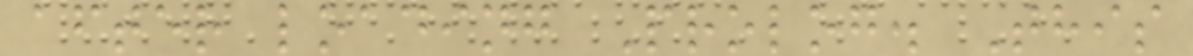after loading Prolog. This
